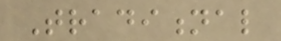Traditional
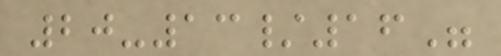20-13/16"
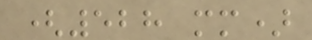(528 mm)
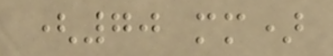(70 mm)
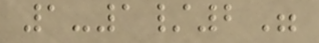1-1/2"
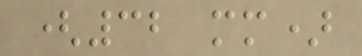(32 mm)
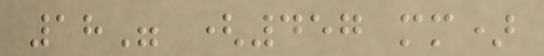18" (457 mm)
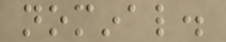nominal.
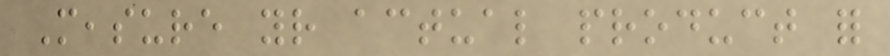Measure your actual product for
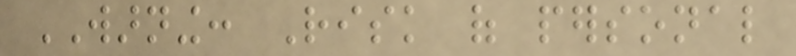WARNING: Risk of personal
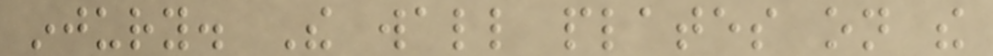injury. The wall plates on the
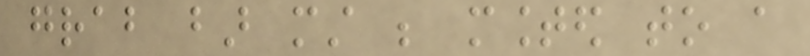grab bar must be mounted to a
